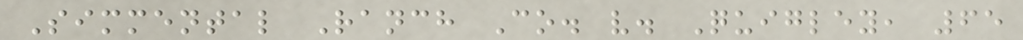Simmental Ranch Co. v. Quigley, 65
